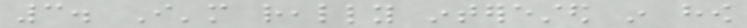3. I'm really interested in how
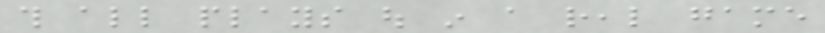this all plays out in a real game
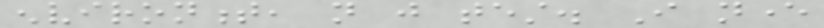environment, not just test. I never
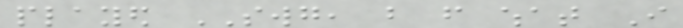played SWG, but from what I
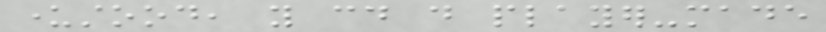understood, you could do player-made
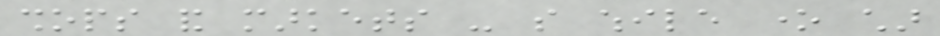shops and markets - so while one char
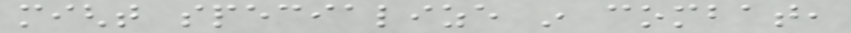might specialize in combat,
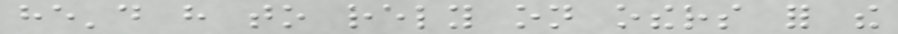he'd have to rely on others for the
